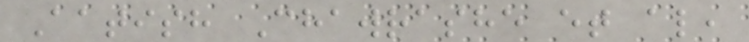Aatish Chawrashe et al,
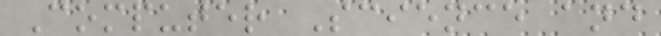Computer Science and
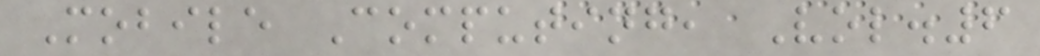Mobile Computing, Vol.6
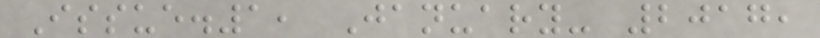Issue.1, January- 2017,
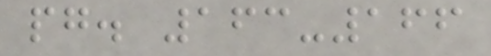pg. 163-166
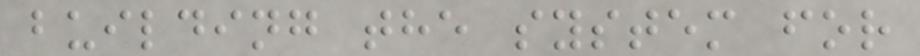building the system for
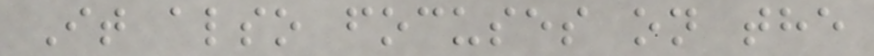It also focuses on the
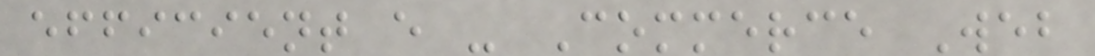efficient e - Commerce Web
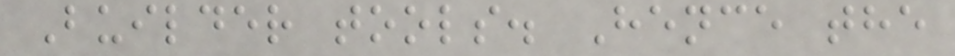Builder tools. Hence the
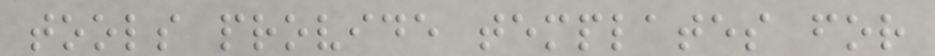tools provide templates for
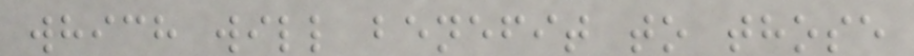which will benefit to those
